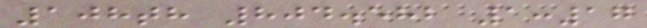108th 804.582 1:17
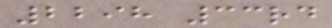2298 33rd
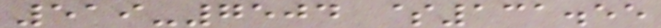519-7504 $131.55
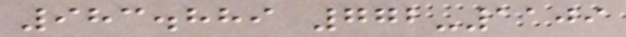983.889 772-1109
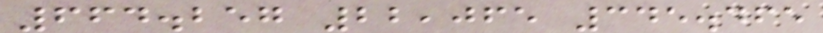664.257 22,065 345.465
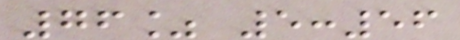76% 5:56
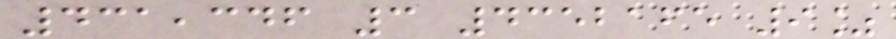431,346 3 4352165 9%
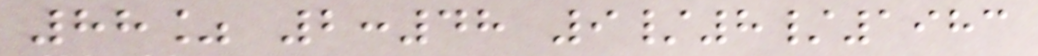88% 2:48 9/8/1983
